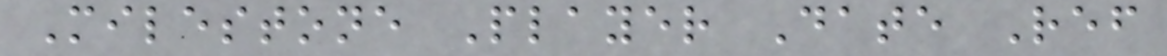Milestone Player Date Ref
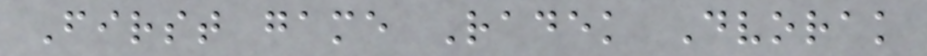First game Radek Dvorak
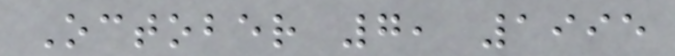October 7, 1995
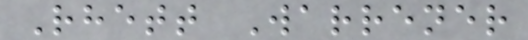Rhett Warrener
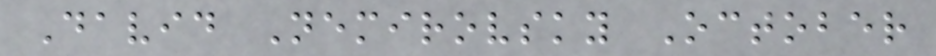David Nemirovsky October
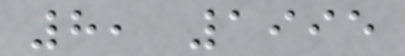8, 1995
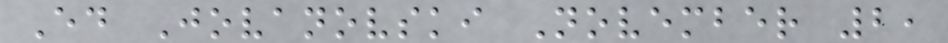Ed Jovanovski November 2,
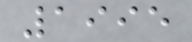1995
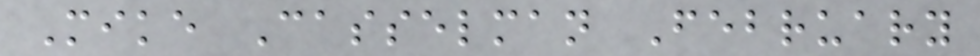Mike Casselman February
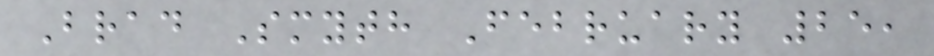Brad Smyth February 25,
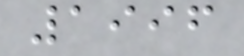1996
